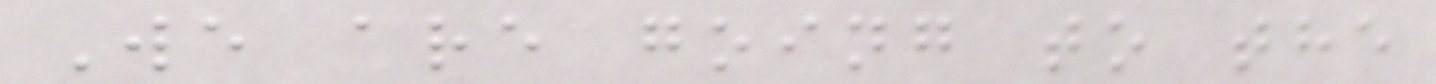We are going to the
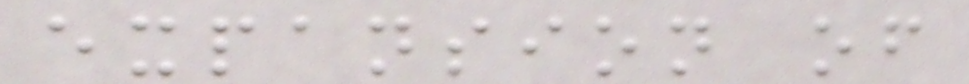expansion of
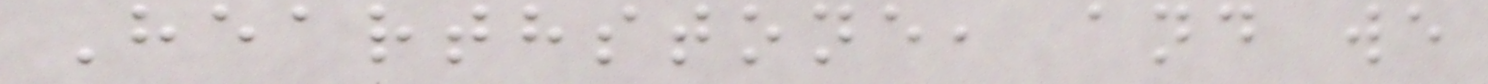Hearthstone, and we
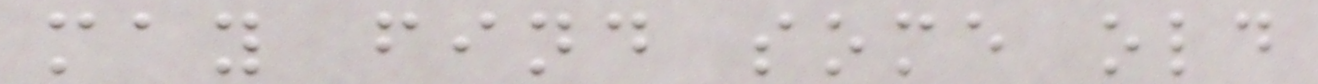may find some old
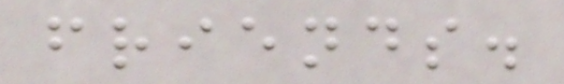friends.
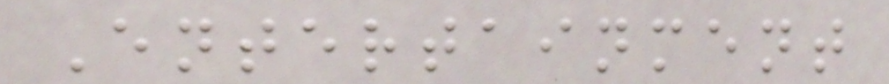Entertainment
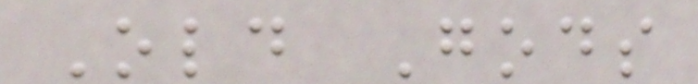Old Gods
